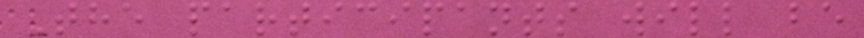The participants will be
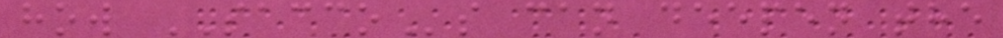how SACCOs can deepen the
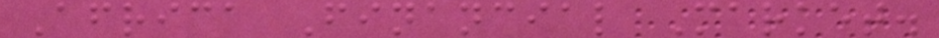Africa Financial Market.
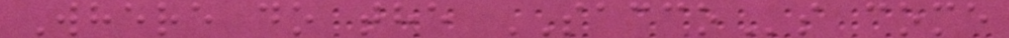Where do the SACCOs come
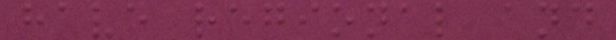have regional and
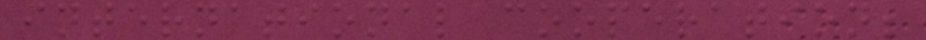international cooperation;
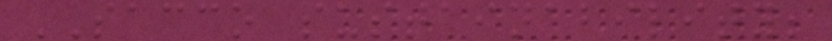SACCO sustainability;
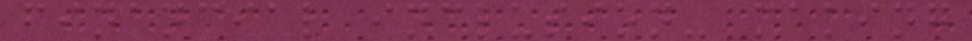financial inclusion- making
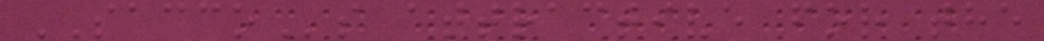SACCOs attractive for the
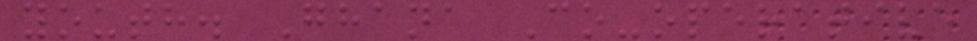youth. Ghana Co-operative
